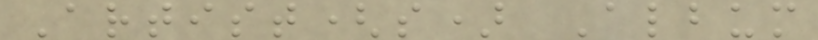Artist(s) Album
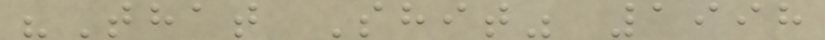"That Shit" 1998
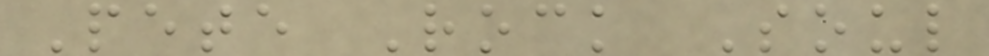Pete Rock Soul
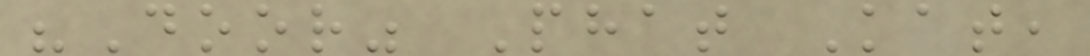"Door" Phat Kat,
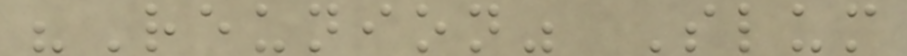"Reunion" Slum
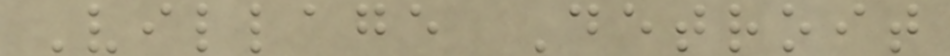Village Detroit
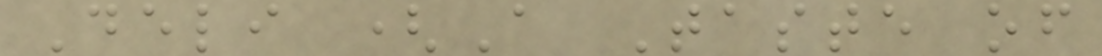Deli (A Taste of
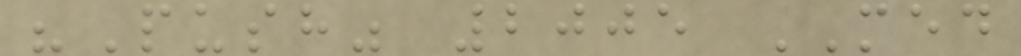"Push" 2005 MED
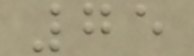75
